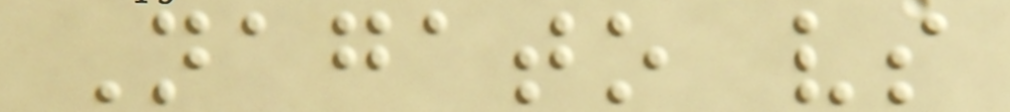Nagato vs
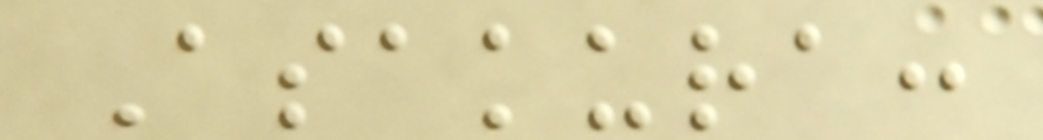Asakura:
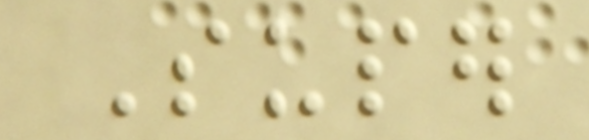Super
